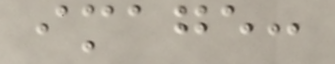image:
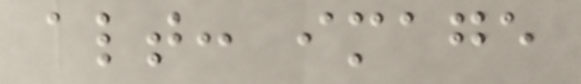alt: image
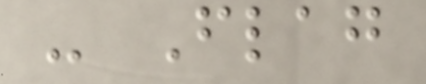- Flag
